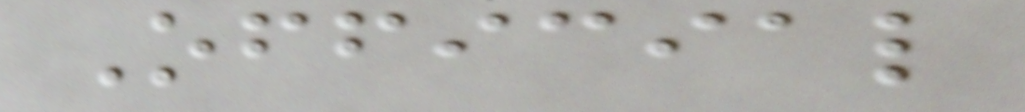Official
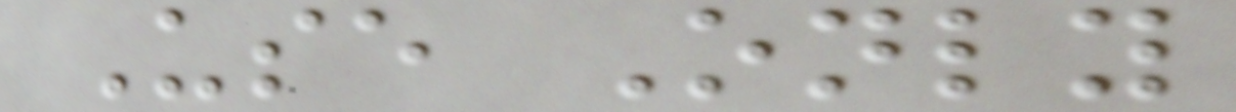Use Only
